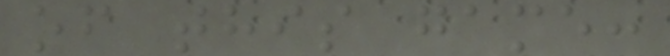of this game:
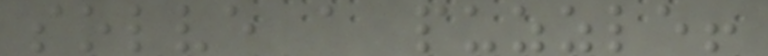solve a puzzle!
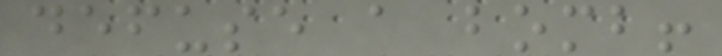defuse a bomb!
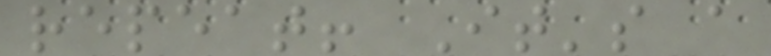repeat! It's a
